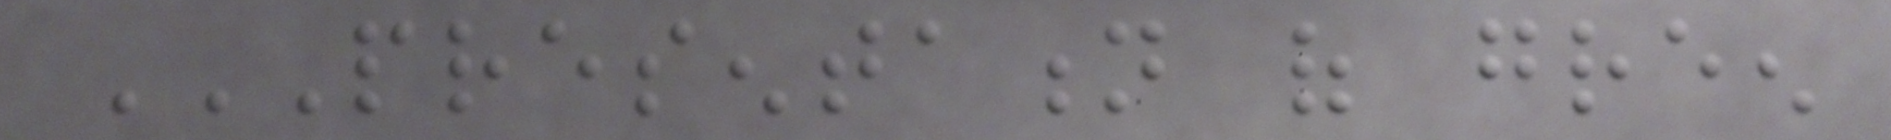PRESENTATION OF GREEN
